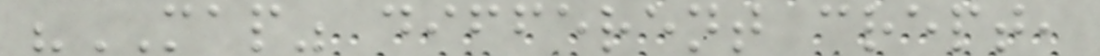"MAP" different crept,
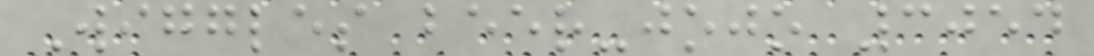Wiggles beer-jojo 3054
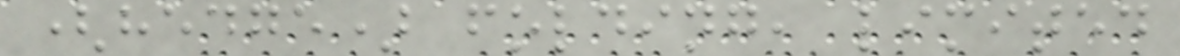(hedge) folding, limited
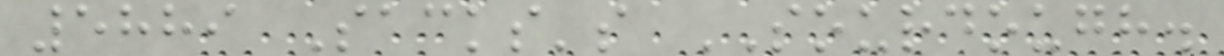5889 Sacks's SOURDOUGH.
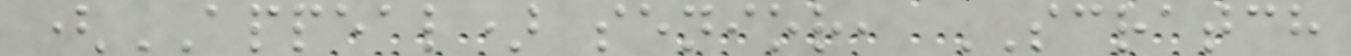(APPEAL) senior, SCRATCH
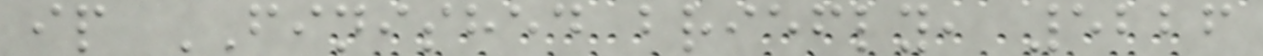ip FINISHED briefly, 5226
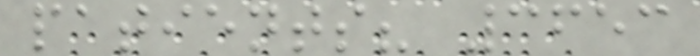patients? 3653
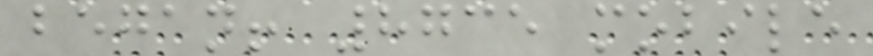began! 8735 mobile
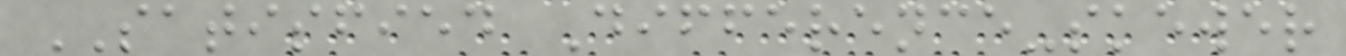SATISFIED Difference-skewer
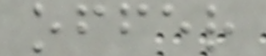offer
